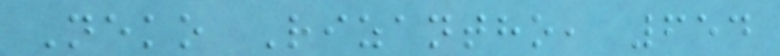Neko Rizantho, 654
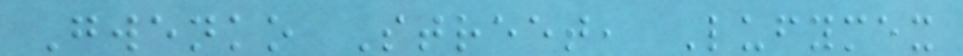Gwenko Street, Lufymex
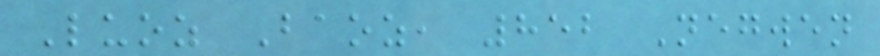Luoz Baoz, 852 Negwen
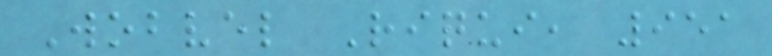Wobvel Riqui, 951
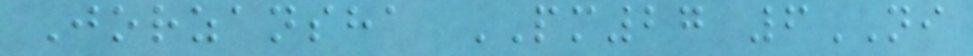Jorzansha PM27 6NI
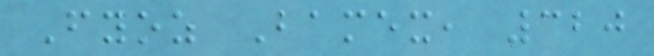Fyoz Bamex, 320
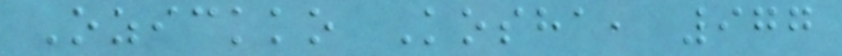Ozickko Kosha, 977
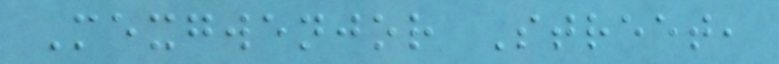Mexgwenjor Street,
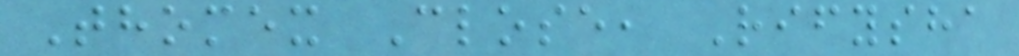Thomex Close, Rifysha
